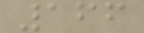166
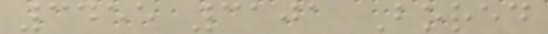3455 3101 Bored
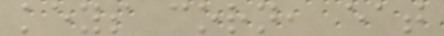keys corn, eat
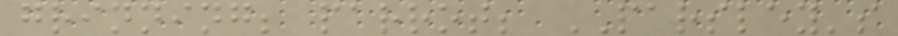grinning; parrot; PARSLEY's
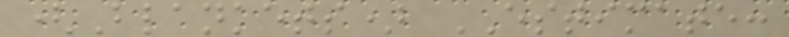(Blankets) ESTIMATE:
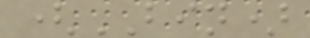(BIN)
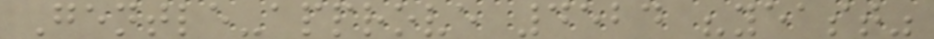Gentle-approve 4524 "yeast"
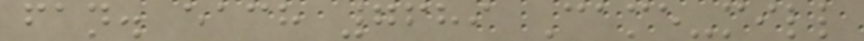fan. each 7689 Came-mill
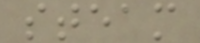steam
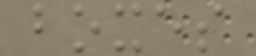boxes
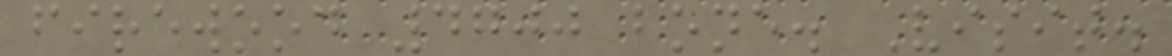firewood 4700 bone. Visit.
